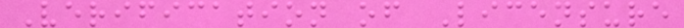Verification of Licensure
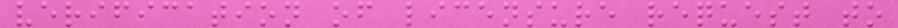verification of licensure request to
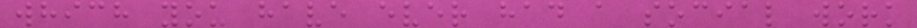which you have ever had a social work
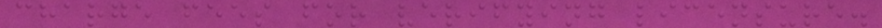charge fees for verifying licensure.
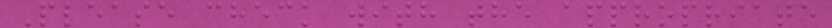Please check with the appropriate
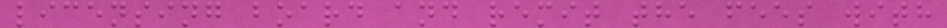licensing board and remit the fees with
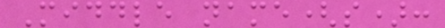Middle name(s):
